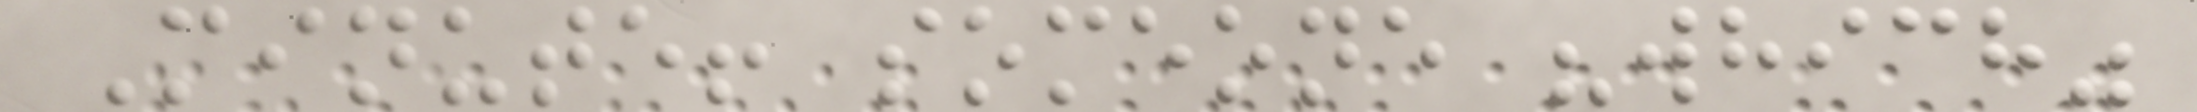Minute! someone "which"
